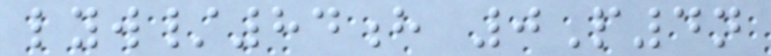lyw/84h 0P4n
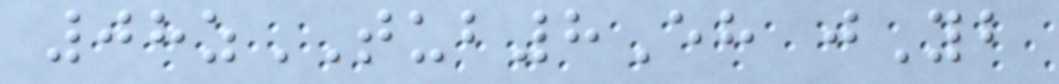08zTUB8Eh jYb
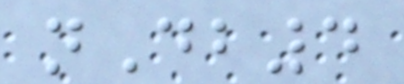nDb4
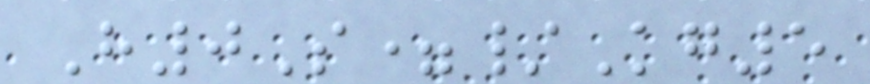H0S=/Kg5
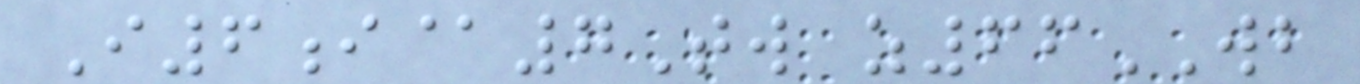I6i@7Tw z66WB
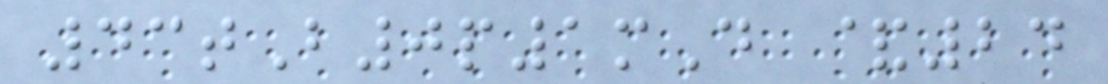43tB0p1mD &24
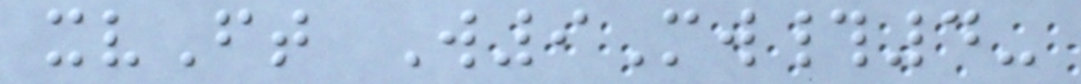xvFt W9Mw#4-
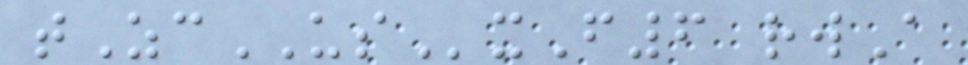tZcUSxF6 rwA
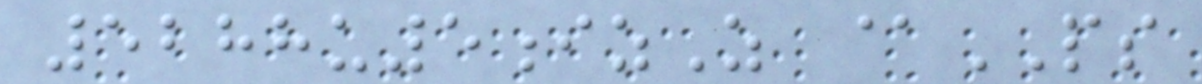5288u5izZ @PS
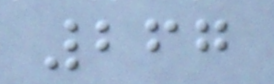267
